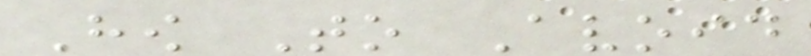How To Avoid
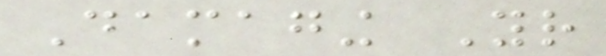Damaging Your
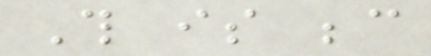This is because
